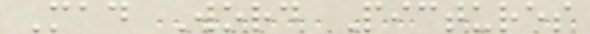Mad Word Pictures
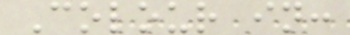Colour in:
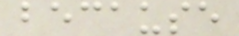because
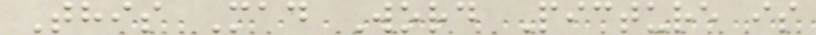This Mad Word Picture is
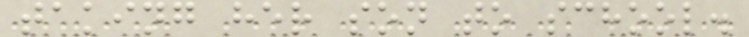taking her son to school.
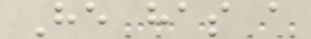He has a
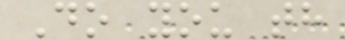Do you th
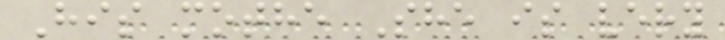His mothe She is very
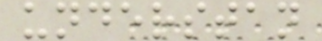understan
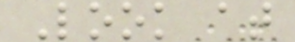Look at
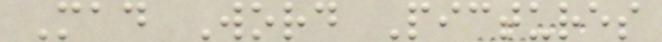Mad Word Pictures
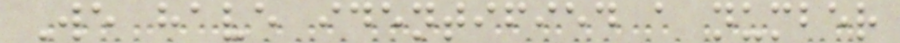We have identified a number
